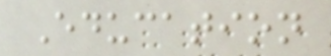Education
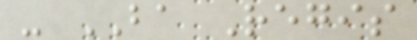- BA Regis
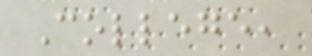College,
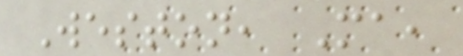Weston, Ma,
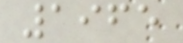1965
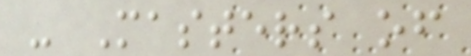- Masters of
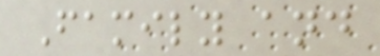Family and
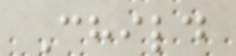Child
